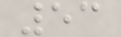53
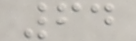64
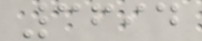3694
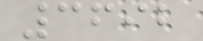3692
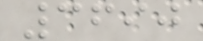3690
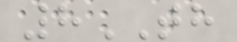8TH
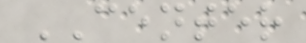CENTER
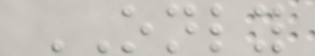ONLY
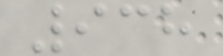938
